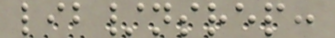lib/nsrep:
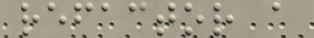refactor a
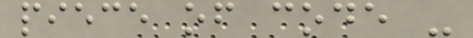piece of code -
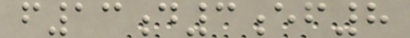f13d3ef8
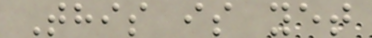This is yet
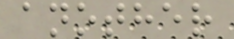another
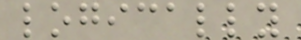logically
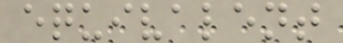equivalent
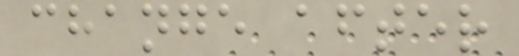change after
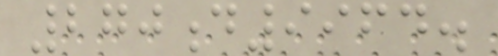270d9964.
